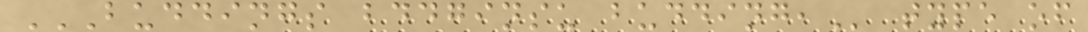BUDDINGS BDDGINSU BUDDING, type of
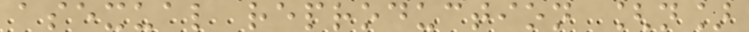asexual reproduction [n]
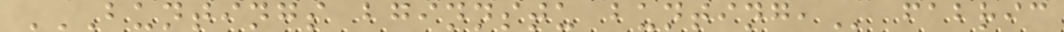BUNTINGS BGINNSTU BUNTING, fabric
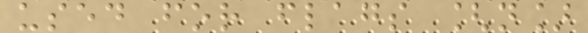used for flags [n]
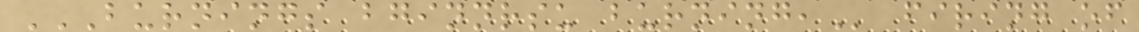BURNINGS BGINNRSU BURNING, firing of
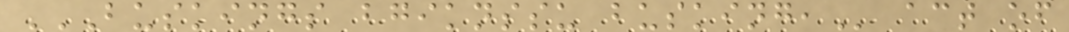BUSKINGS BGIKNSSU BUSKING, act of
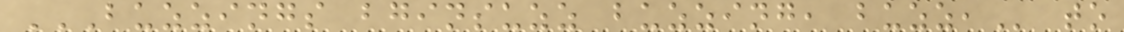BUZZINGS BGINSUZZ BUZZING, BUZZ, to
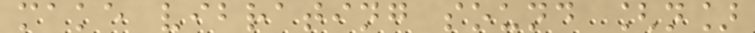make vibrating sound [n]
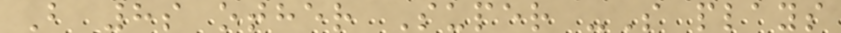B 8s other Super -S plays
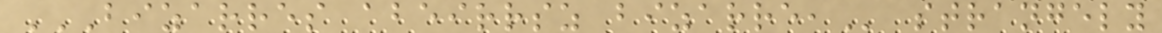BIZARRES ABEIRRSZ BIZARRE, strangely
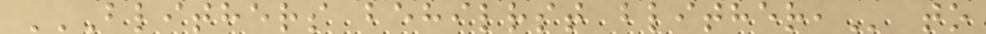BLITHERS BEHILRST BLITHER, to
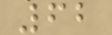62
